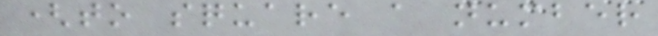(to square a number
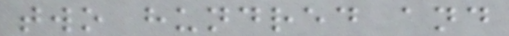two hundred and
